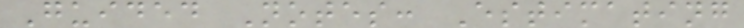Guided Notes: Estimating
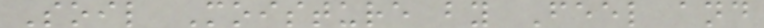Soil Moisture by Feel and
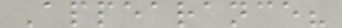Appearance?
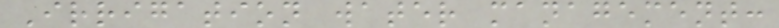Irrigation water management:
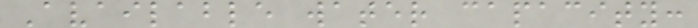Available water capacity:
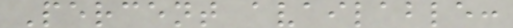Percent available:
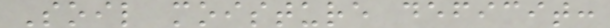Soil moisture deficit:
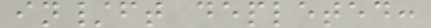in/ft depleted:
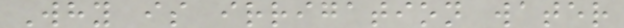Why is irrigation water
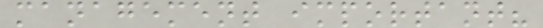management important?
